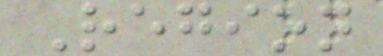Region
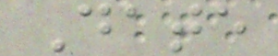Date
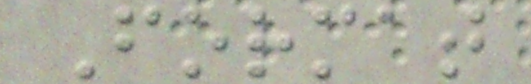Format
